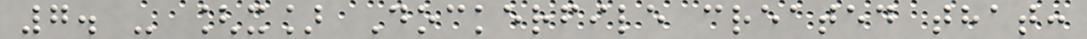7. - [x] Dockerfile created that:
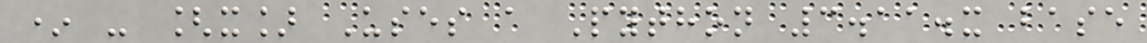* - [x] Uses a Python 3.11.x base
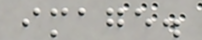image.
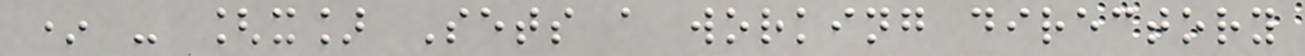* - [x] Sets a working directory
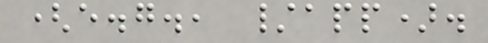(e.g., /app).
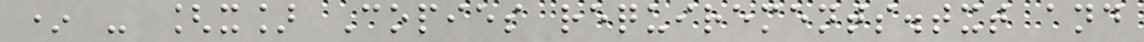* - [x] Copies requirements.txt and
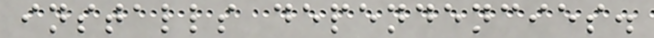installs dependencies.
